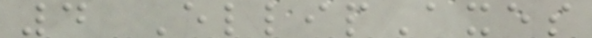4 EllipAxes
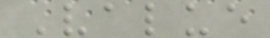Value
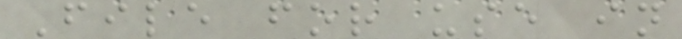File for use in
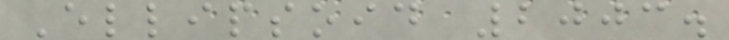Ellipsoid 2003.
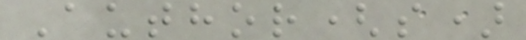Author(s)
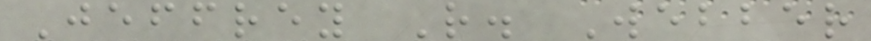Jeffrey R. Webber
